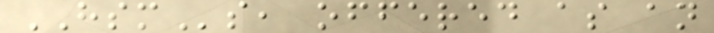HSMs, offered as an
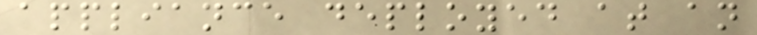appliance deployed at an
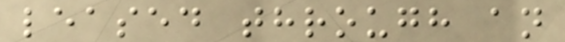leased through an
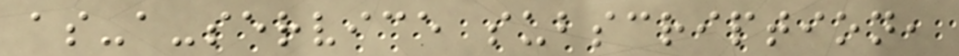as-a-service subscription,
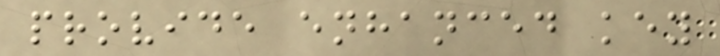provide enhanced key
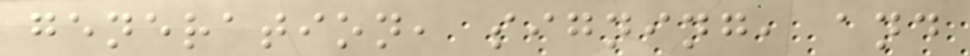generation, signing, and
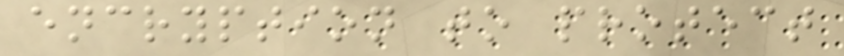encryption to protect
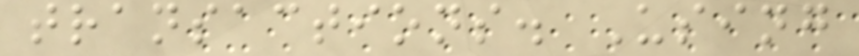transactions. Using
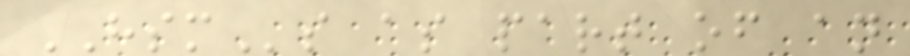HSMs as part of an
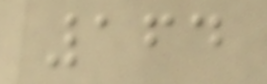164
